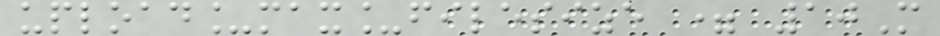upload_max_filesize = 10M
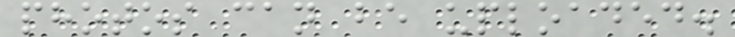photos can be uploaded.
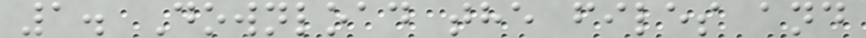1. Download the files and
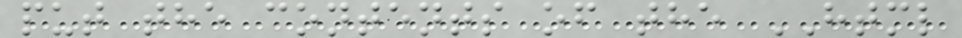put the contents of the HTML
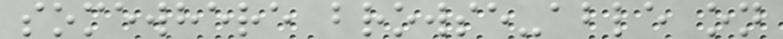somewhere browse-able on
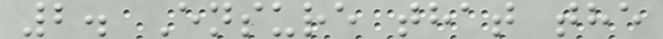2. Ensure that the
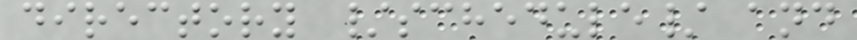directory /schedule/ and
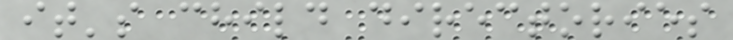it's child directories
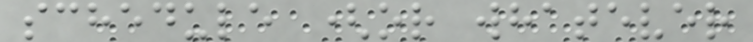schedule (or whatever
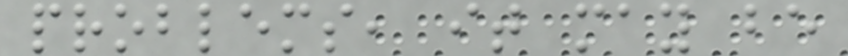problems, it may be
